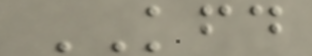KFD
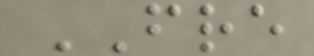FRE
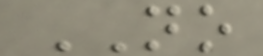NO
